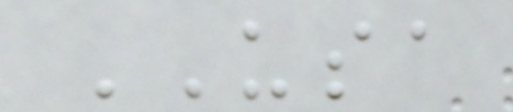USA
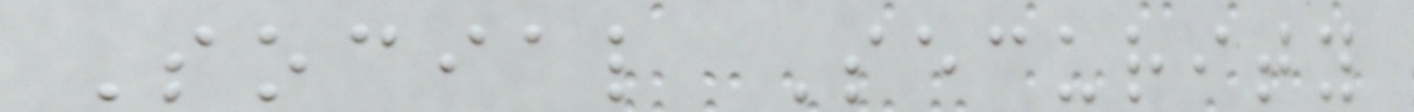Social Security
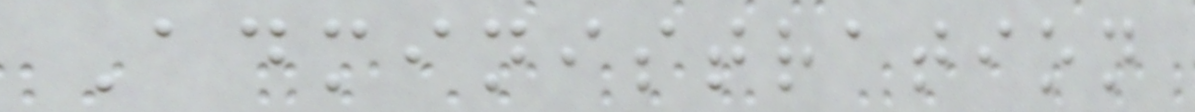Administration
